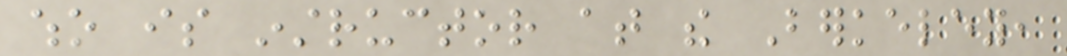who is instructor at the Berkeley,
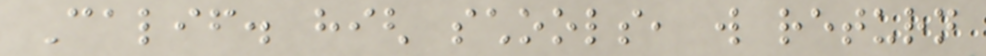Calif. high schools, will return
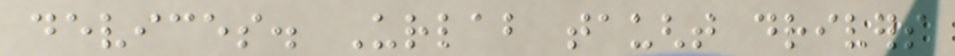devices. Urlab taught drivers
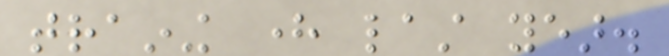training here last year.
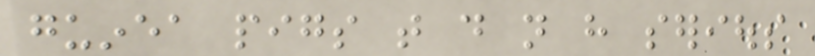guinea pigs that do not have serious
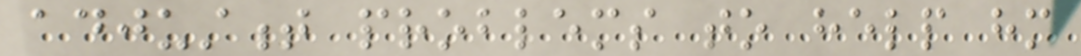adjustment problems to help him
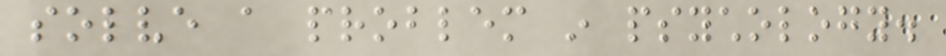solve a problem in psychology.
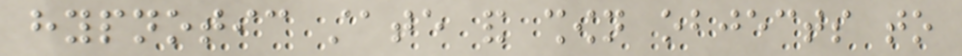hypnotic state and shown objects to
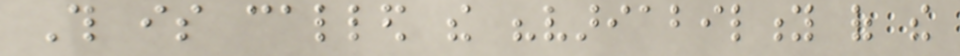This is called the "variability of the
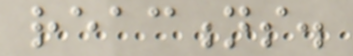reactions.
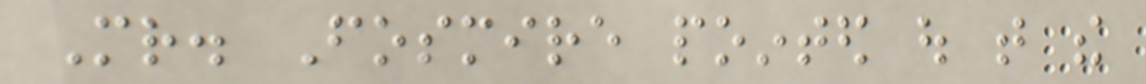Mr. Fosmire pointed out that the
